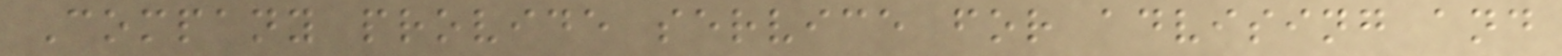Company provide service for advising and
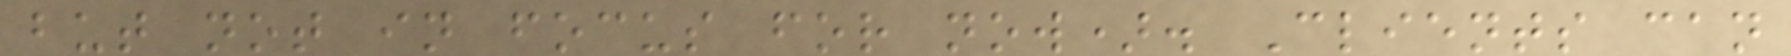but not in focus for now). Clients can
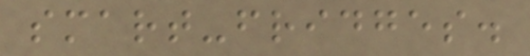smart-fridges.
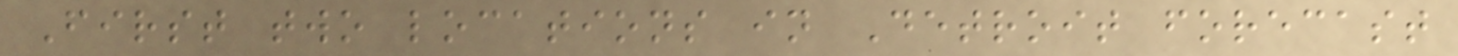First two locations in Detroit forecast
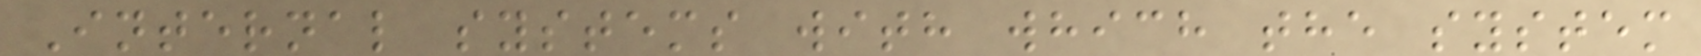Internal systems with which the system
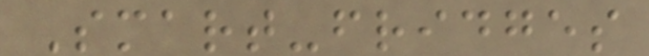Smart-fridges
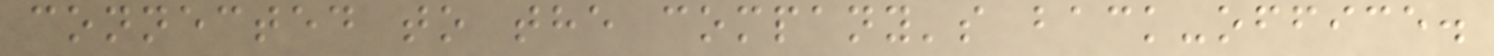connected to the company's back-office.
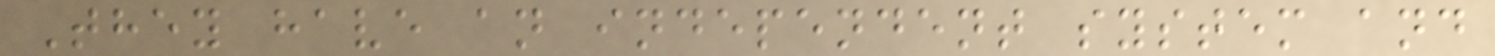They have an independent system and
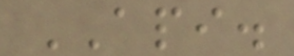API.
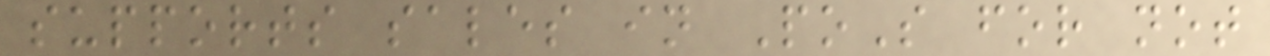supports sales in PoS for not
